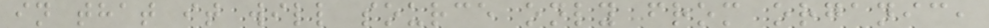in that it will source only from organic,
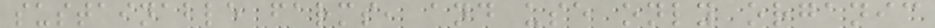sustainable farms, and use only organic
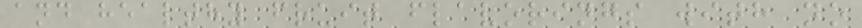and healthy fruit flavorings with no
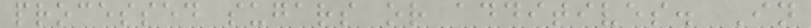processed sugars or additives. In
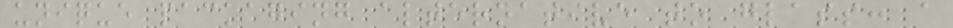unique packaging alternative to glass: a
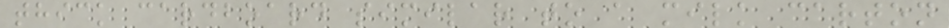thick cardboard similar to a milk carton
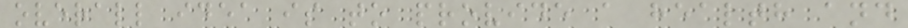overall idea is to provide a health and
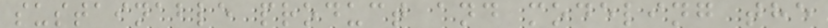sustainable product and modeling the
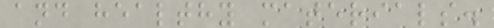and healthy materials.
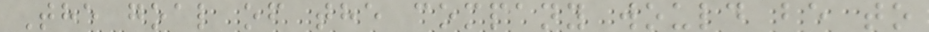The goal of the company would be to
